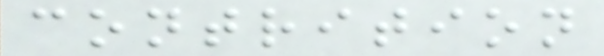contrition
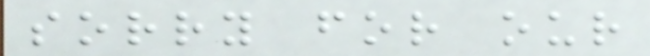sorry for our
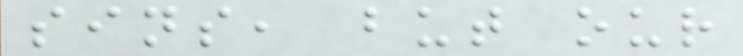sins, but our
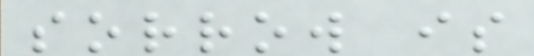sorrow is
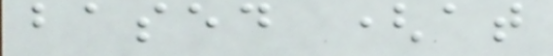based (at
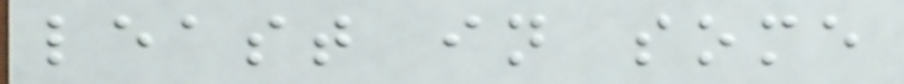least in some
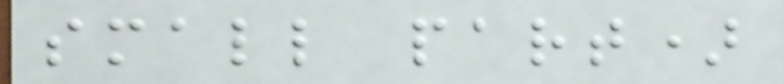small part)
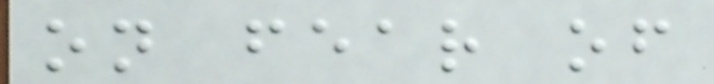on fear of
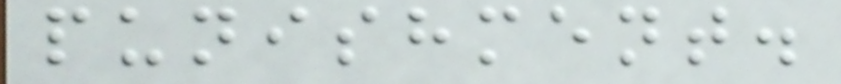punishment.
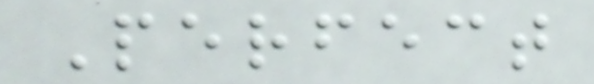Perfect
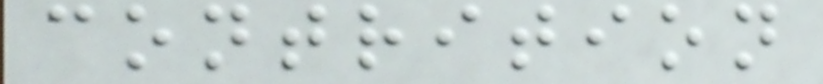contrition
